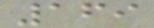169
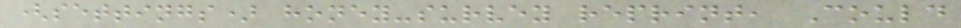(settings) honey-survey reprint, Could
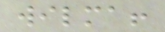wilma!
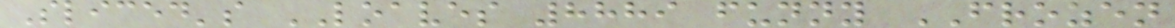Sliced's LOAVES 8889 funny FROZEN
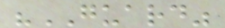"GUARD"
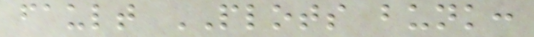fault PLOTS bunk:
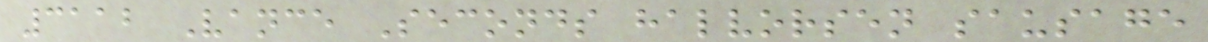3112 Vance Seconds halvorsen sausage
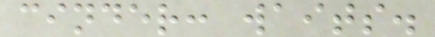cinder: waits.
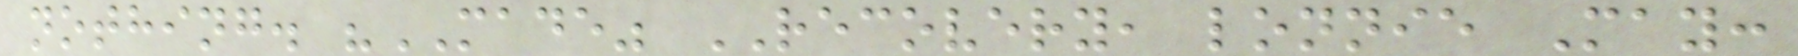nothing. "MADE" RECOVERY, lonnie May:
